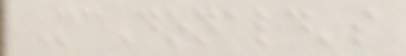McDonald's
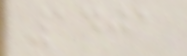1401
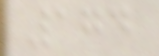174
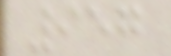957
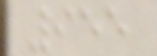955
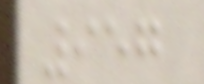957
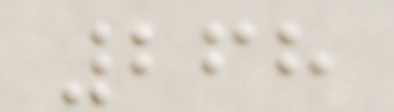268
